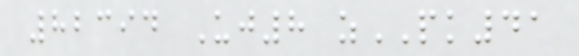82394 Uj8 zPK41
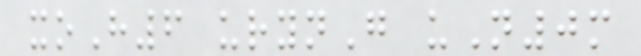xoH6 urynG uN0m
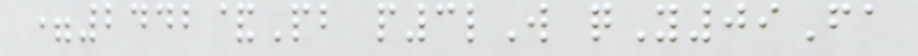=2442&Pb p3lW qY09Fa
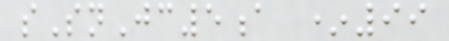sSnJc5a *99
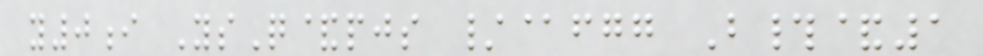y0i YsQ&pjs /@fgg B#&1
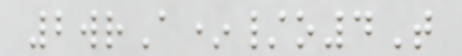2wrA*/o4T
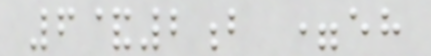6&2b =eh
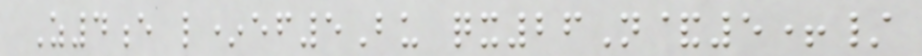Z4e l*ef5Bu qx26N&5+/
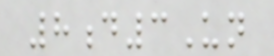8d3Un
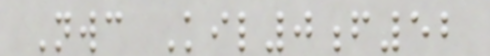Nwc Kil0f52
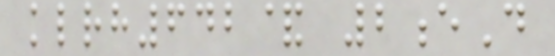klrh642& 2eD
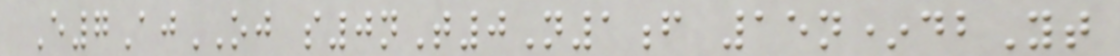E7AjOJ s0nT0N1f 15n*dbYt
